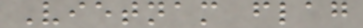Vietnam flag
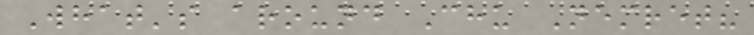What's around Chu Nemret?
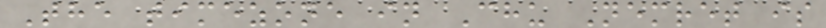The timezone in Chu Nemret is
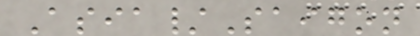Asia/Saigon
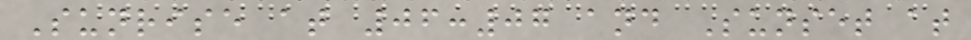Sunrise at 06:07 and Sunset at
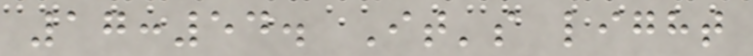17:54. It's light
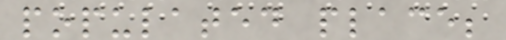populated place;
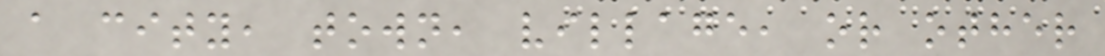a city, town, village, or other
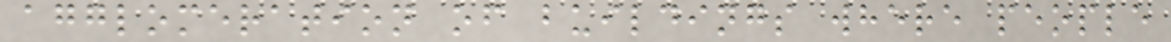agglomeration of buildings where people
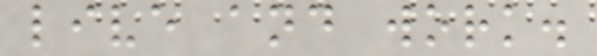live and work.
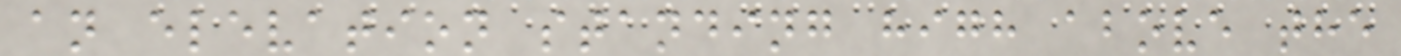an elevation standing high above the
